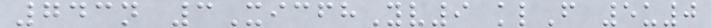743n 3XicfhYv9 klF 5u0
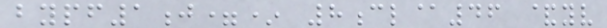bypf1j=* 8cl@46 &yv
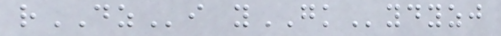rDZi yGKydyzj
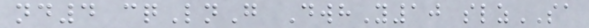nd4 cqLnG DwhY10 slzSA
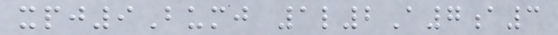xpj9Bumj 1l2A7a3
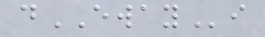dEWAYi
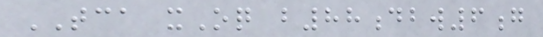TCA xOq b88dbw6g
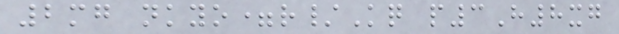2mg nkyo=r/Kq p3H8xg
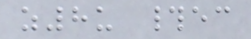z8u #ec
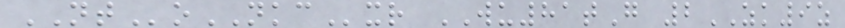NToNKCxr WU81tG 2ZK9z
